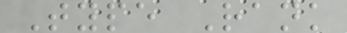Type Rank
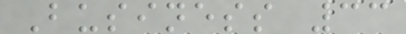Business 33
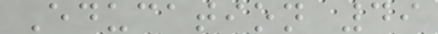Education 49
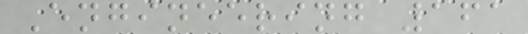Engineering 161
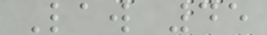Law 45
